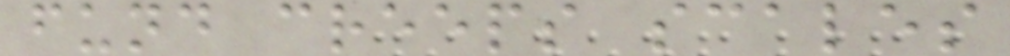fund creeps scales
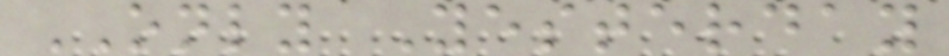ONLY Yesterday
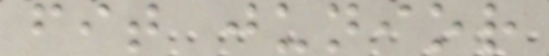fit junior
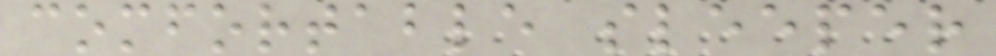comfortable sleeper
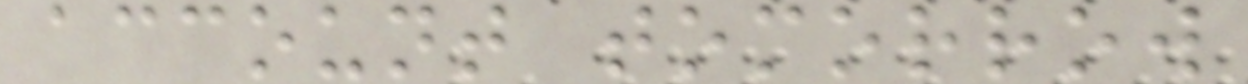account tomorrow
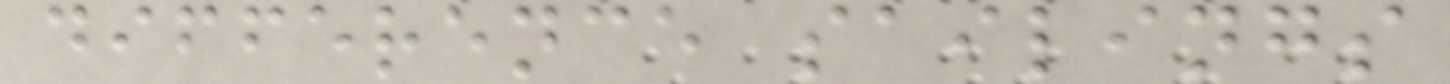difference sailings
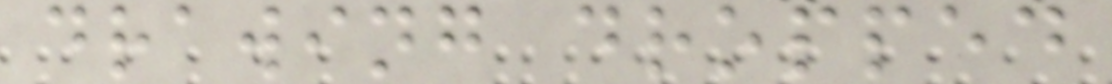drawing dropped
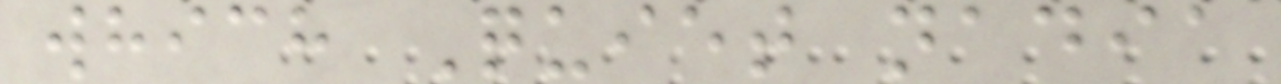which Quiet nadia
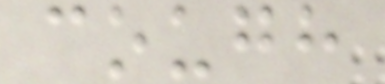cough
